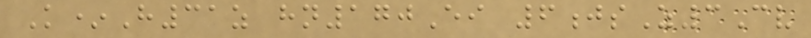K*H31z hn170Ei 6jsZ3Cv
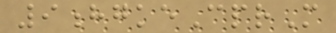9hgkeCprM
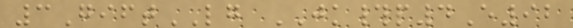3GiftLG JK#p4E92
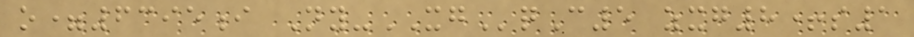o=6395i Ny-XGqC5 zxg8+s1
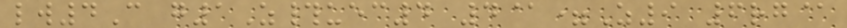lw4C g1Z#uec4 4@=Z9 6rg@
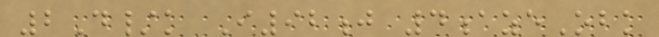2D/k I92j 4azeObk
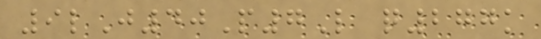9lJ40P7L q277k
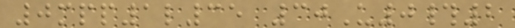0mpp1l35 30U0#2
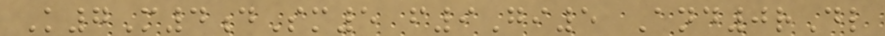K7M4dSm5 f9Gi5 And0rDl
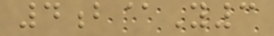4b@Y3
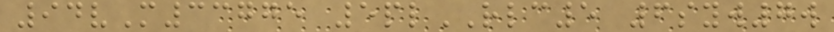94vM33775 5plRLC5 6syw7w
